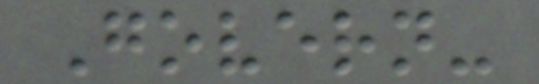Govern-
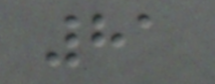81
